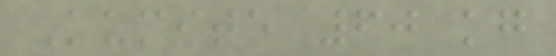Kumite 60 kg
